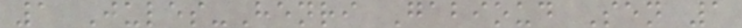1 Jules-Henri Gabioud Sen 1
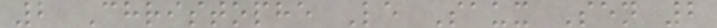2 Christophe Le Saux Sen 2
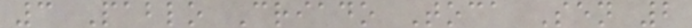3 Pablo Criado Toca Sen 2
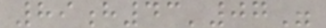89h43'07"
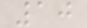10
